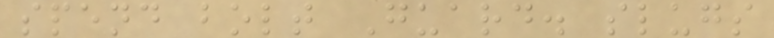spend bolt Guard. slugs
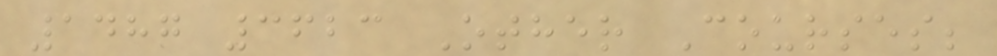1487 3623 Other Courses;
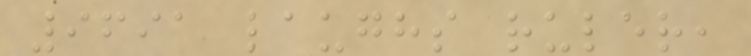9691 laughs ruler,
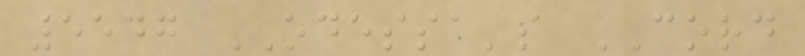5547 ODESSA's CORD
